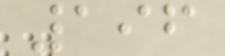196
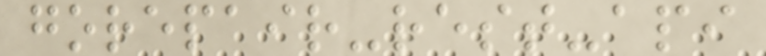gorepair-rest-api
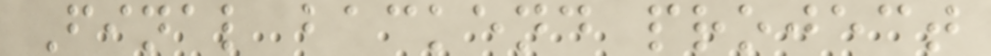Final backend project
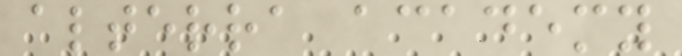alterra academy
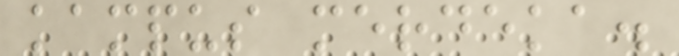kampus merdeka.
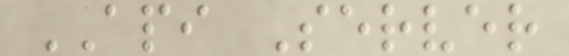API Server
